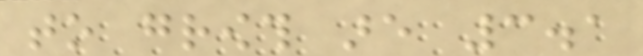to growth are 3.1
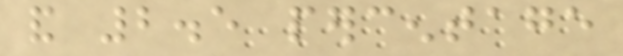and 2.5 percentage
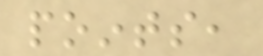points,
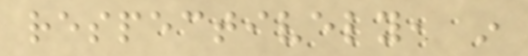respectively, in
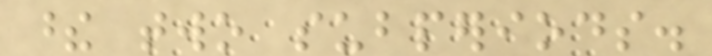these two subperiods.
